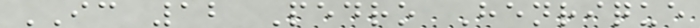IC 12 Pedro Henrique
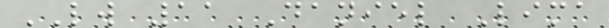LW 11 Daniel Lima
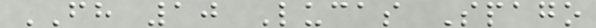FH 10 Lucas Spago
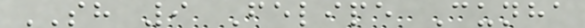SH 9 Felipe Cunha
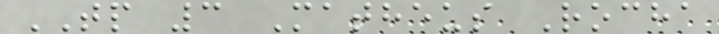TP 3 Matheus Rocha
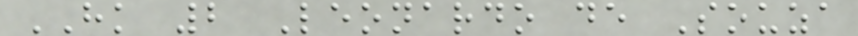HK 2 Leonardo de Souza
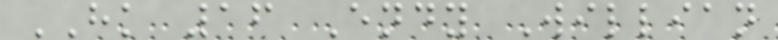HK 16 Endy Willian
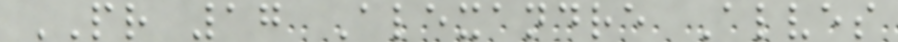PR 17 Alexandre Alves
